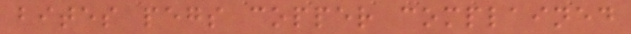bites pegs copper complained
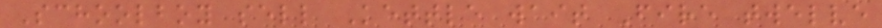Schoolboy sell Kettle wait Fire twelve
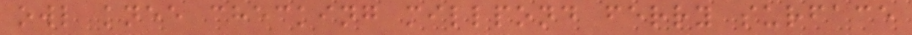owl knee checking millpond ferry surface
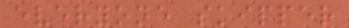everyone skipper
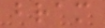bram
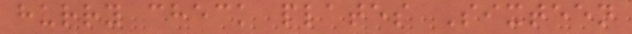hurry check plates Sixteen
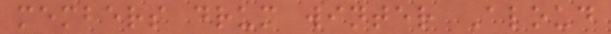members drum winter Aloud
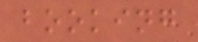booking
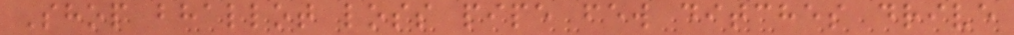Shop bhallot loss pipe few ditches drive
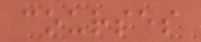courses
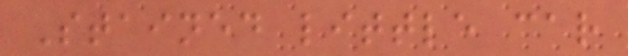Stained little car
